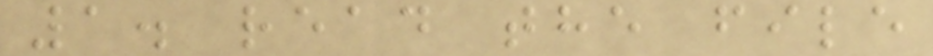1. read the file
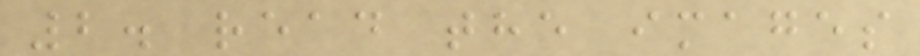2. read the images
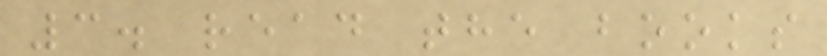3. read the books
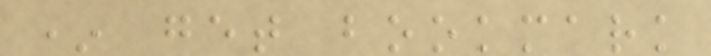* get bookmark
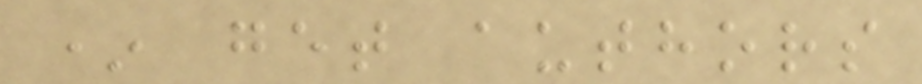* get authors
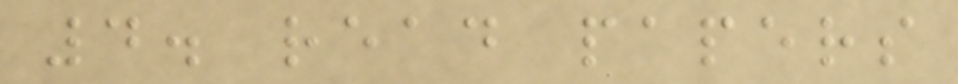4. read papers
